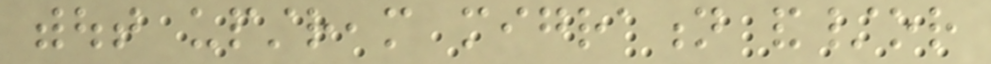without upstream migration and/or
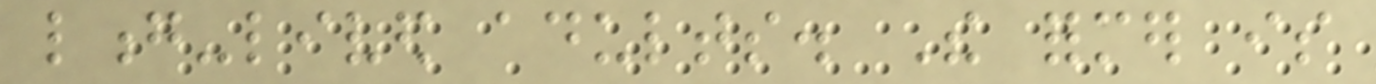long-lived adults. The former is
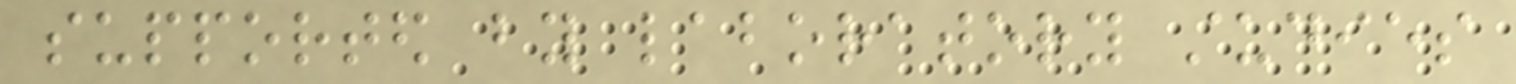supported by laboratory studies
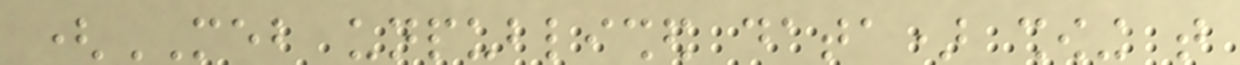(MEB unpublished data) showing that
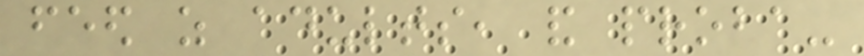feed as adults, and proba-
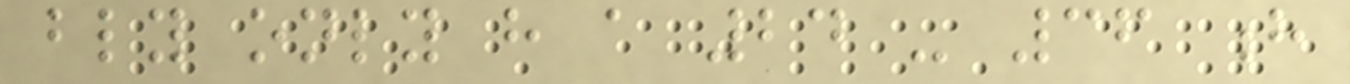bly only have a 24 - 36 h
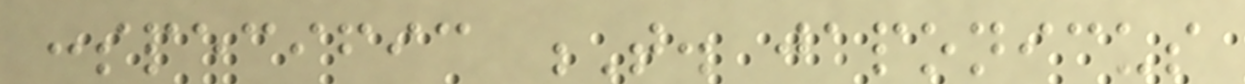conspecific T. japonicus
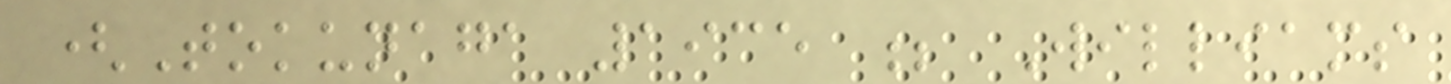(Tokunaga 1935 ; Williams
